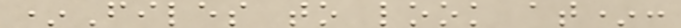*Files to look at*:
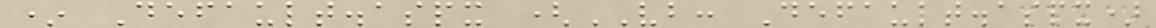* Default.aspx (VB: Default.aspx)
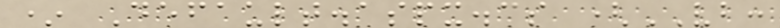* Default.aspx.cs (VB:
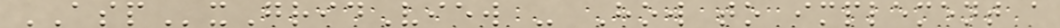ASPxGridView - How to implement a
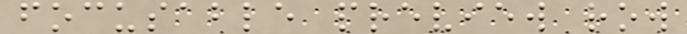focusable preview row
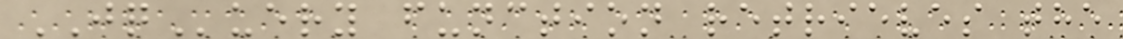JQuery function retrieves the
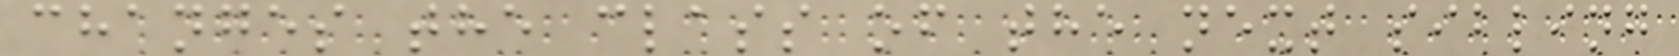changes the class of the next sibling
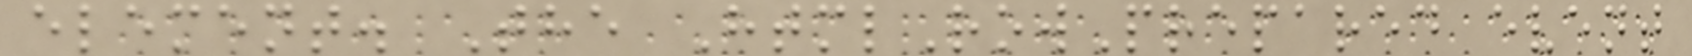element. The HtmlRowPrepared event
